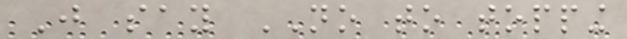Just say NO to topping
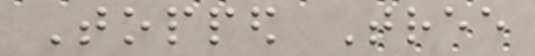Topped Tree
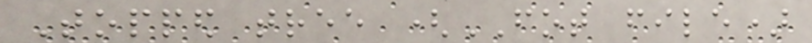Topped tree (FOT file)
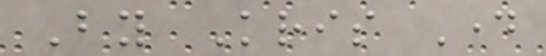By Kris Day
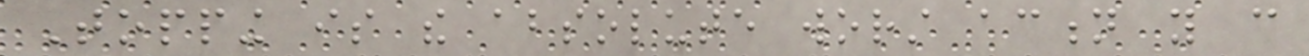Topping is the absolute worst action you can
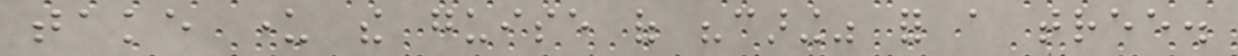take under the guise of "caring" for a tree.
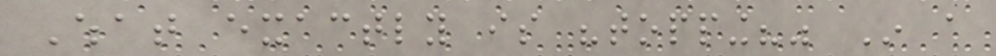What exactly is "topping?" In a
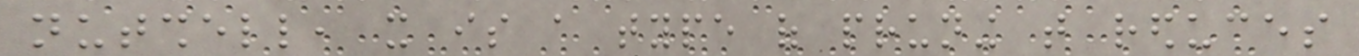nutshell, it is a type of pruning that reduces
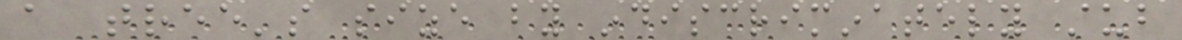a tree's size by indiscriminately stub
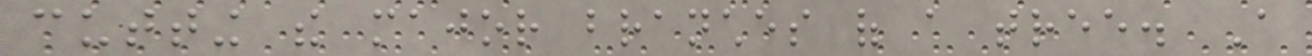cutting the major branches of a tree. A
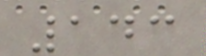143
